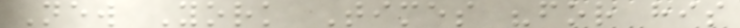New York Times "for his
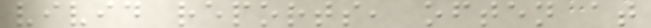vivid reports, often at
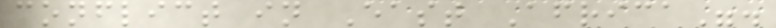conflict in East Africa".
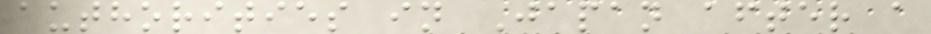authorities in Japan after a
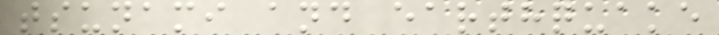tsunami and earthquake
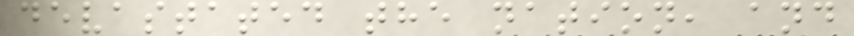devastated the nation, and
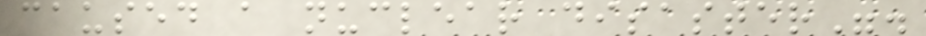caused a nuclear disaster".
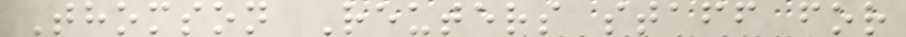Thomson Reuters staff for
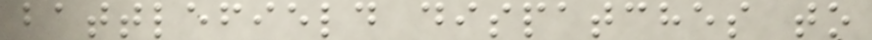battlefield dispatches to
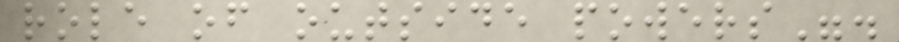role of outside powers".
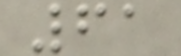61
